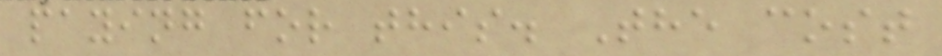paying for this. The cost
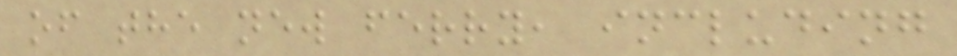of the new ferry, including
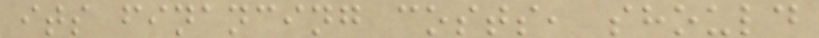its financing costs, should
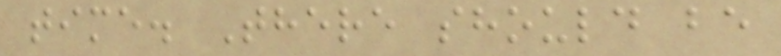time. There should be
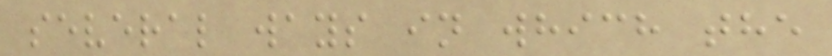several ways in which the
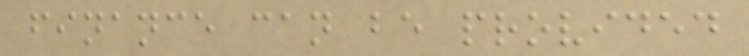finance can be provided
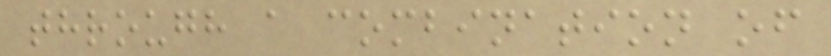through a combination of
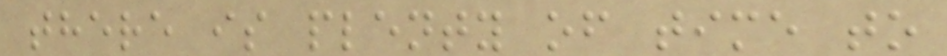there is plenty of time to
